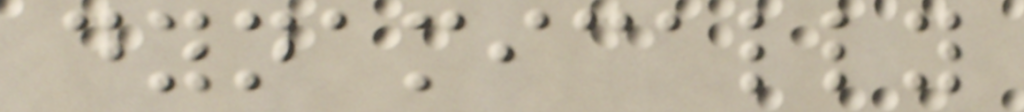dynamically
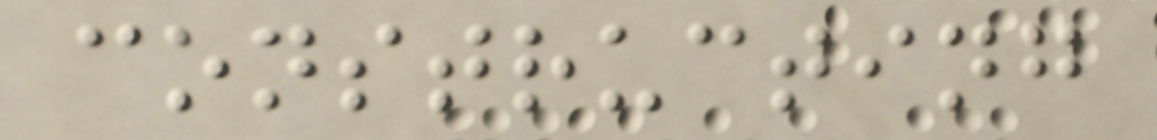constructing
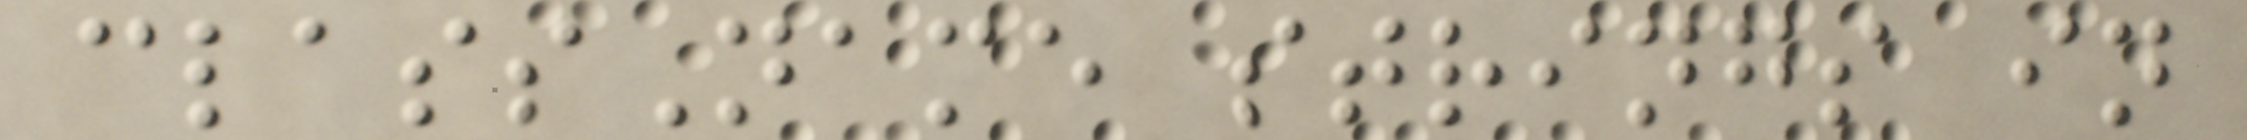className strings in
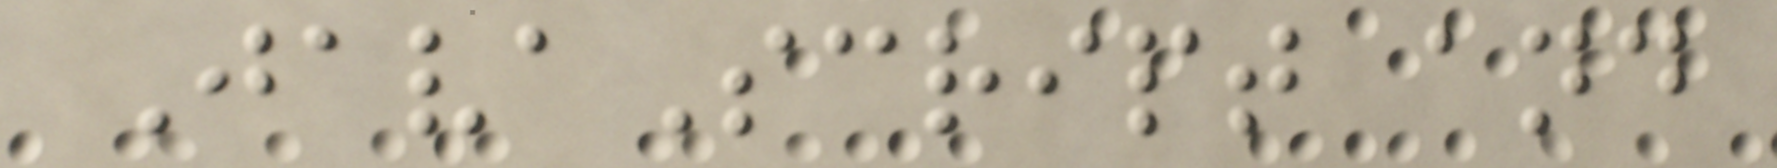JavaScript and
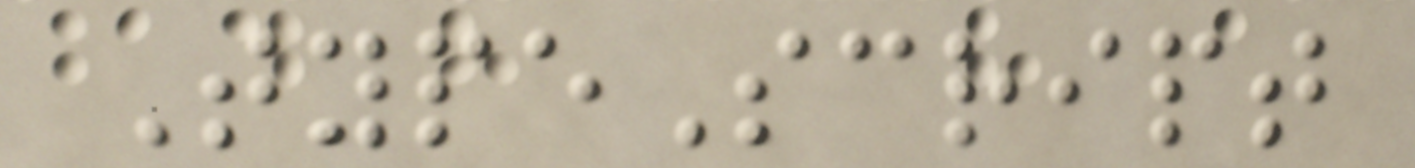TypeScript
